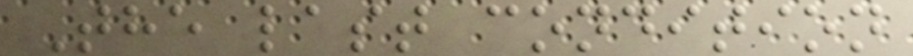The last condition
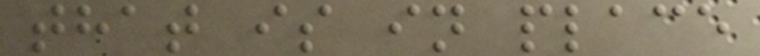that is in place
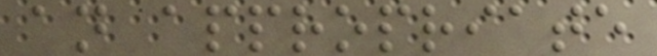an appropriate
